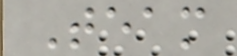Team
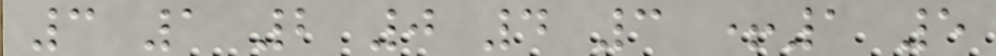3 1 2 0 4 3 +1 5
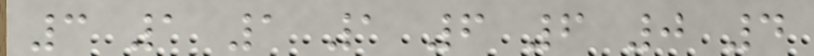3 1 1 1 6 6 0 4
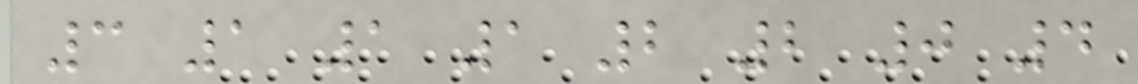3 1 1 1 2 2 0 4
